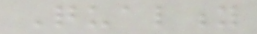Quality
